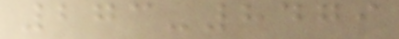273-8479
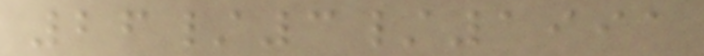26/3/1991
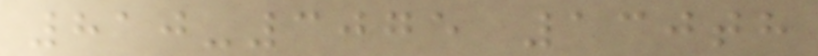810-3075 130th
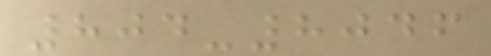804-8046
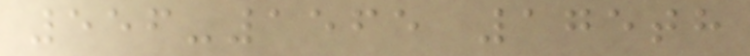556-1565 175th
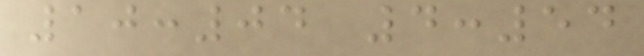10:04 4:54
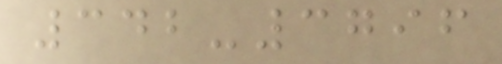342-3796
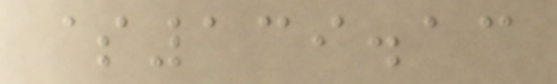$139.13
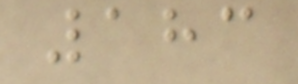183
